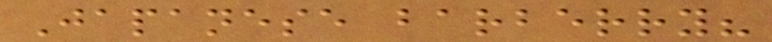Japanese barberry?
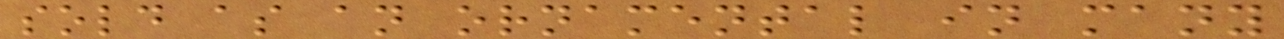sold as an ornamental in many
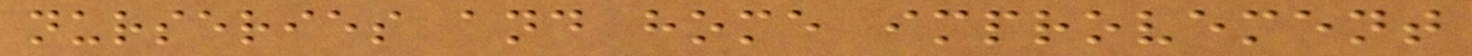nurseries and home improvement
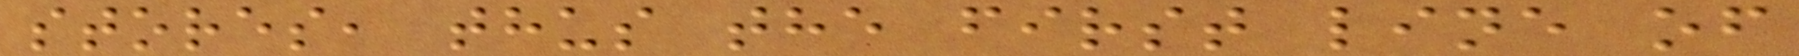stores, thus the first line of
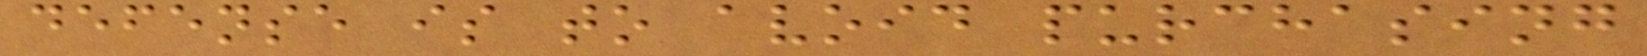defense is to avoid purchasing
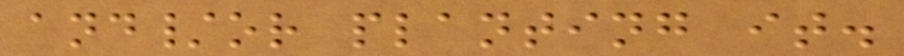and/or planting it.
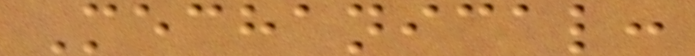Mechanical:
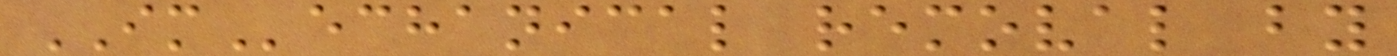IMechanical removal by
